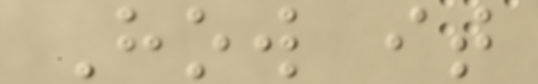How it
